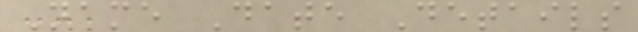Name Date Details
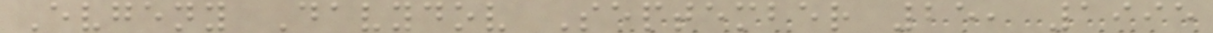Evgeny Davydov September 25, 1995
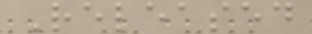Released
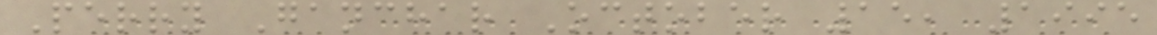Perry Ganchar October 15, 1995
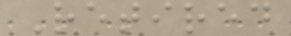Retired
